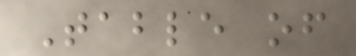Table of
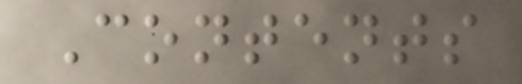Contents
